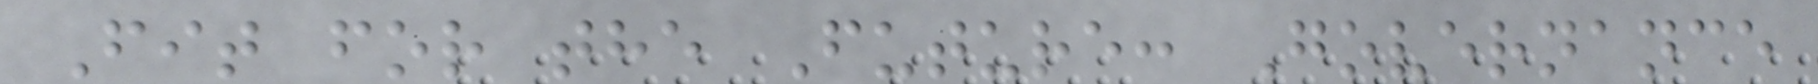Fit for the Future: Governance
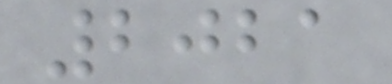2021
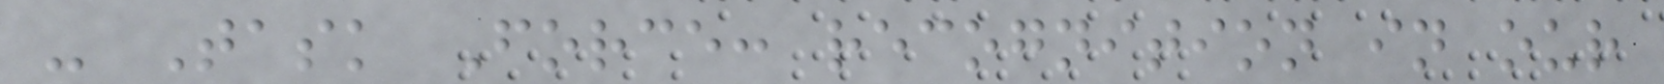- Task Force: recognition in our
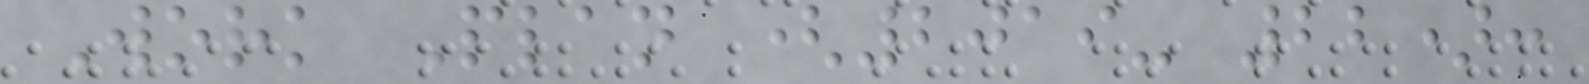Work Plan (2019- 22):
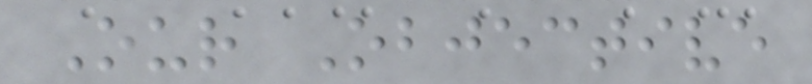Our Objective
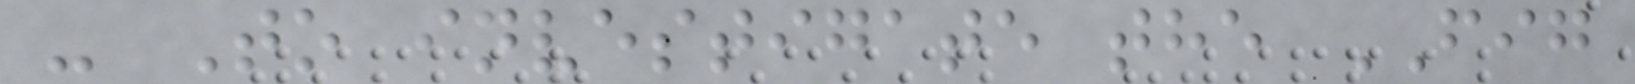- To investigate the FIG
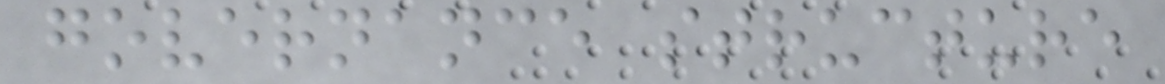governance structure
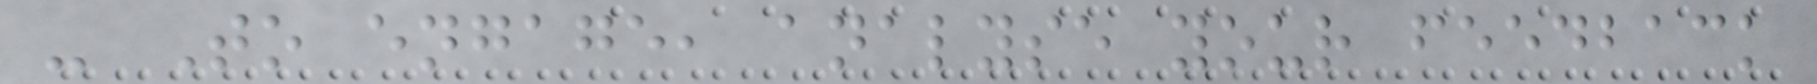- To engage, analyse your feedback
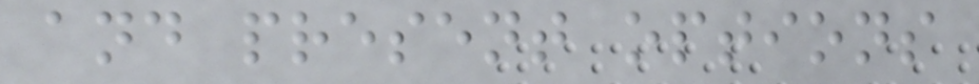and present options
